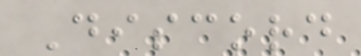Discord
